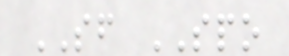SF SPO
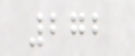272
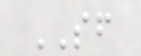SF
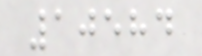10584
